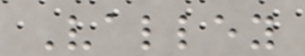Valley
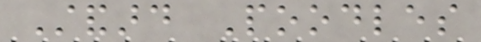Standard Poodles
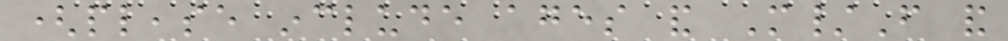(please include ages and M/F and
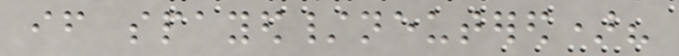if spayed/neutered)?
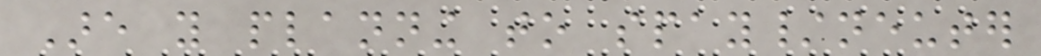Are you planning to spay/neuter
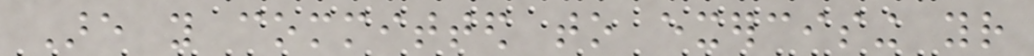Are you committed to exercising your
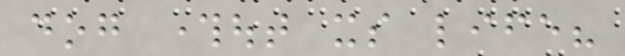dog throughout its life?
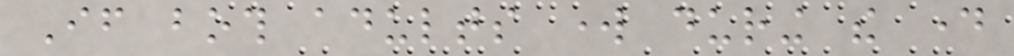If both adults work during the day
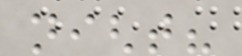night?
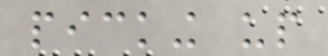picking up
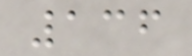136
